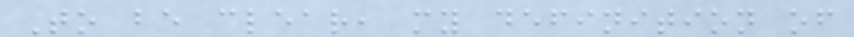To be clear, my definition of
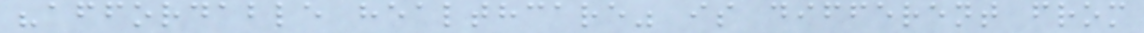"affordable healthcare" is different from
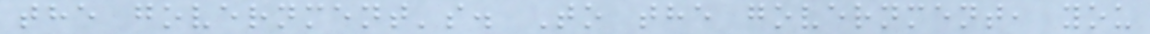the government's. To the government, you
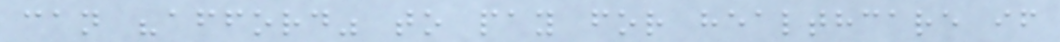can "afford" to pay for healthcare if
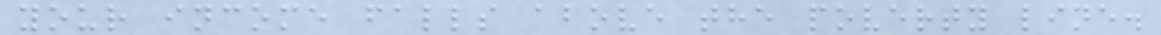your income falls above the poverty line.
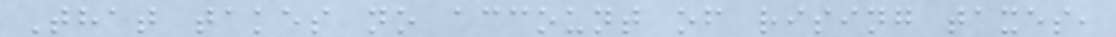That takes no account of rising taxes,
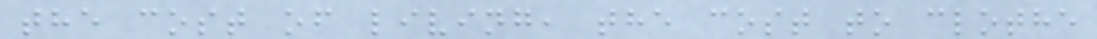the cost of living, the cost to clothe
